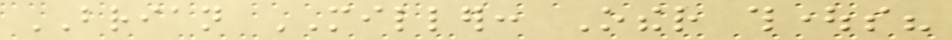BRIAN MILLER: Other thoughts?
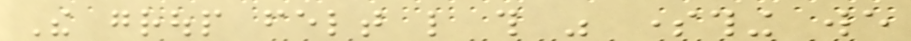The group felt like this was something we
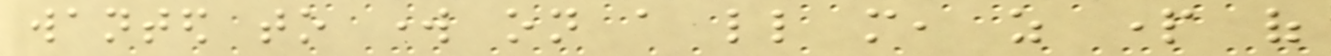wanted to work on a little more, as part of
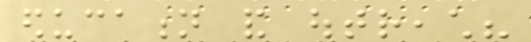education and outreach?
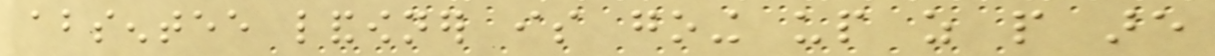absentee landowner is going up as people are
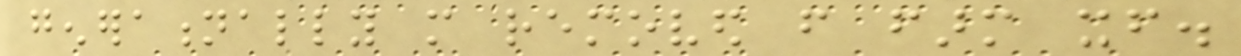generationally more removed from farm itself.
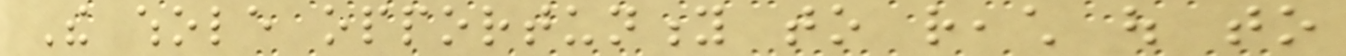The whole opportunity to reach out to
